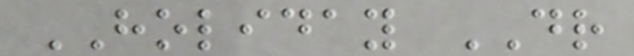HOLIDAY DR
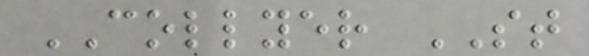COLLYER ST
